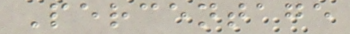Percentage
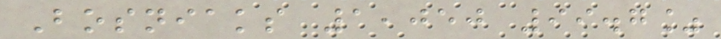Bosniaks 1,050 99.7%
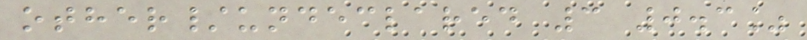other/undeclared 3 0.3%
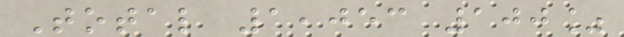Total 1,053 100%
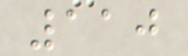110
